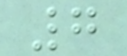7
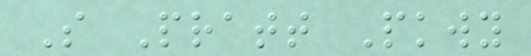S Pratt Pkwy
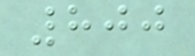800
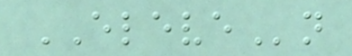ELEVEn
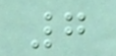7
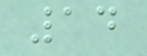14
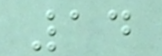14
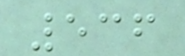536
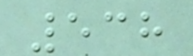538
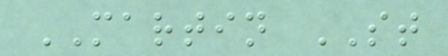MARTIN ST
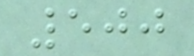500
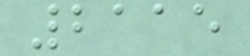2115
